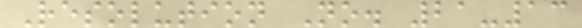Resolution No. 21-13
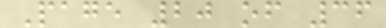Page 20 of 36
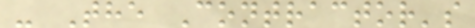- The Contractor's
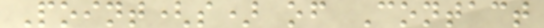Point(s) of Contact
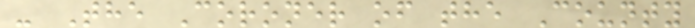- The Coroner of the County
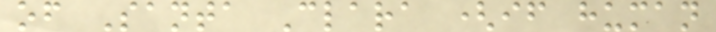of Santa Clara (if human
